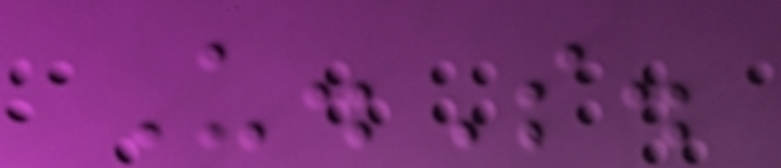U.S.
